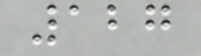127
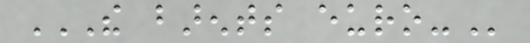THE BARENTS EURO-
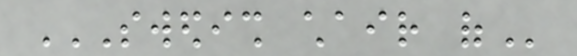SWEDISH CHAIR OF
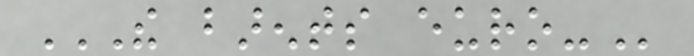THE BARENTS EURO-
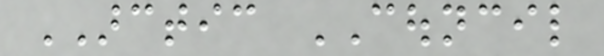ARCTIC COUNCIL
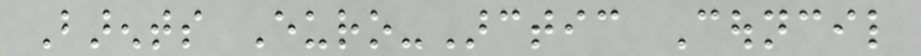Barents Euro-Arctic Council
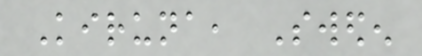Kiruna, Sweden
